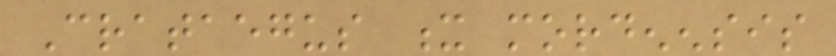Crataegus x mordenensis
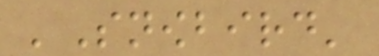'Snowbird'
